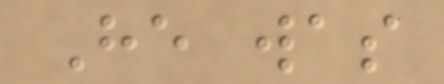He was
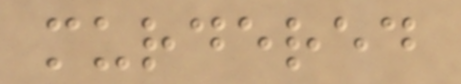murdered
